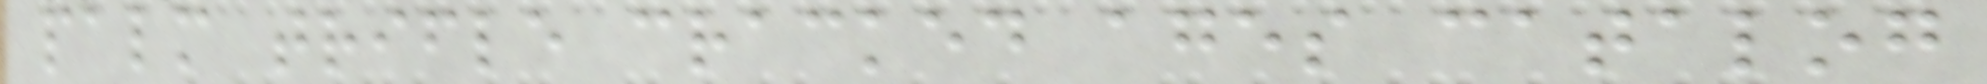palm trifle cracked ages catalog
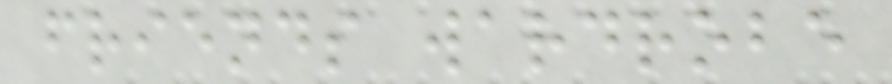friends wardrobe
